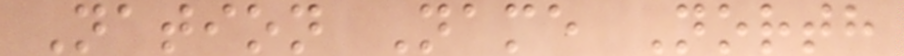Nation Name North
